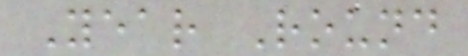Year Round
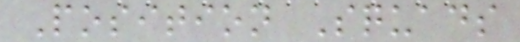Position Squads
